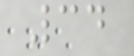34
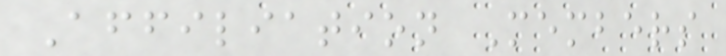Affiliation Members
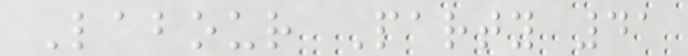Labour Party 41
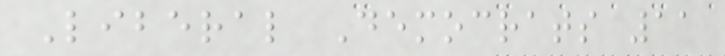Liberal Democrats 11
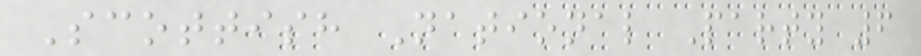Scottish National Party 6
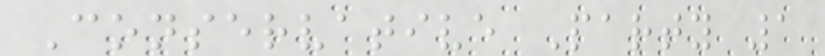Conservative Party 1
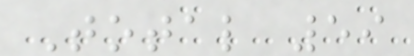Total 59
